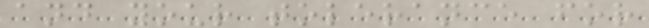and your tolerance for
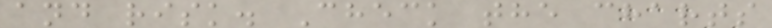and risk. Check the charts
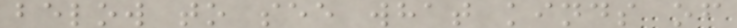below to see what kinds of
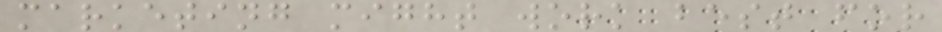marketing might work best for
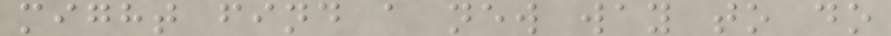might find a new way to do
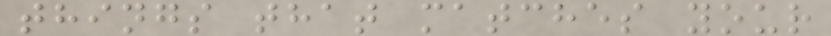things that matches your
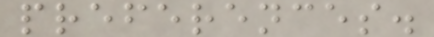preferences.
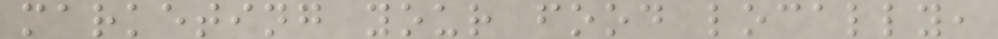marketing your food locally,
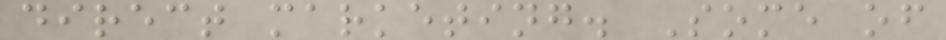direct marketing. Some of
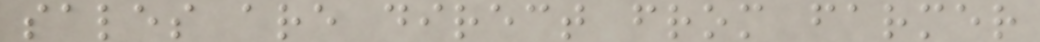sales are direct from farmer
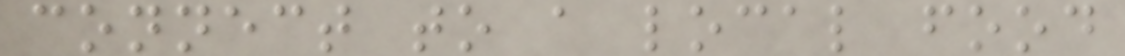connect to a local food
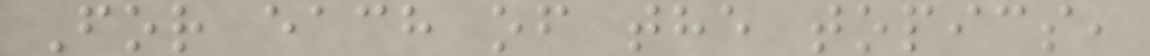For each of the topics,
